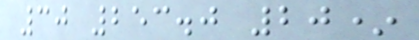30 253.0 20*
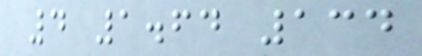4 1.64 134
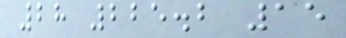28 225.2 15
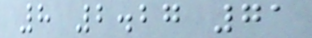8 2.27 71
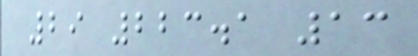29 223.1 13
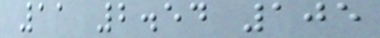11 2.54 105
